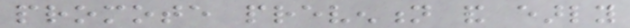promote prevention and early
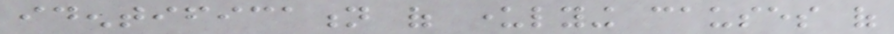identification of underlying causes of
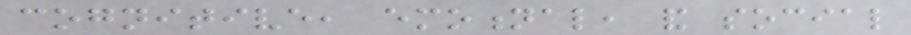cognitive, emotional, and social
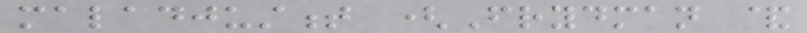maladjustment (Frydman &
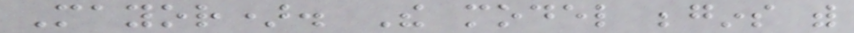Mayor). The model begins with
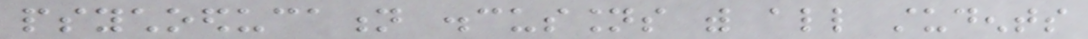psychoeducation discussions with all students
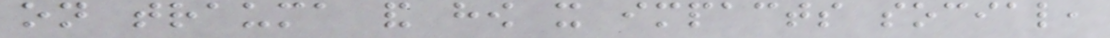on trauma and how it impacts social,
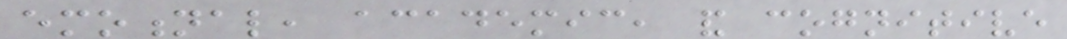emotional, academic, and cognitive
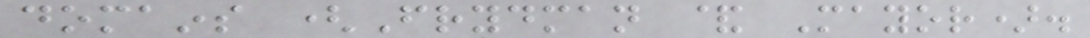domains (Frydman & Mayor).
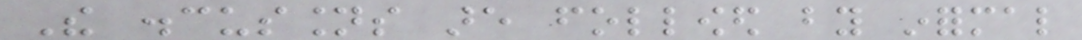The discussions are followed by informal
